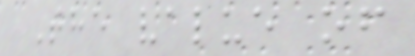The value of
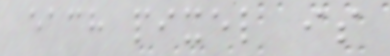each pixel is
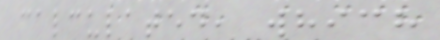calculated, which
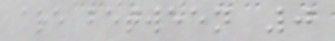are between 0
